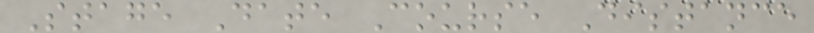Stage Date Course Distance
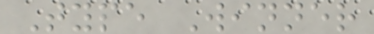Type Winner
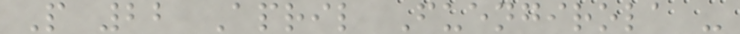P 22 April Fuengirola -
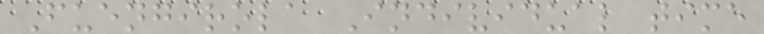Fuengirola Individual time
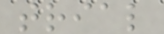trial
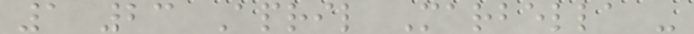1 23 April Marbella -
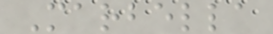Marbella
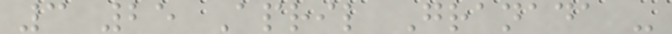3 25 April Granada -
